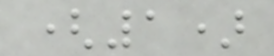(1)
